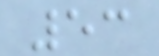53
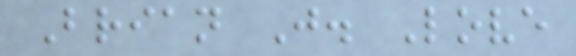Brian J. Love
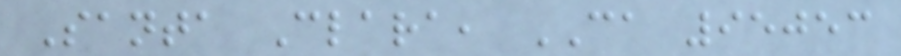Santa Clara, CA 95053
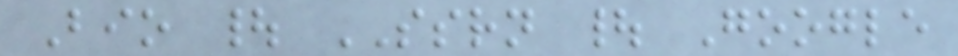Bio | SSRN | Google
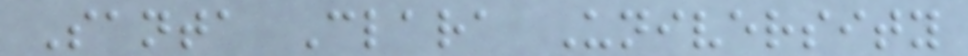Santa Clara University
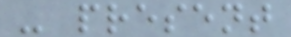- present
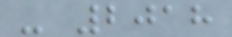- 2018
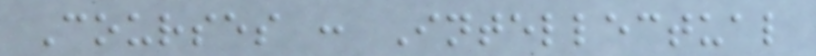Courses : Intellectual
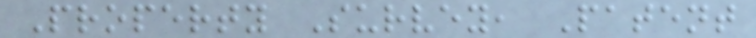Property Survey, Patent
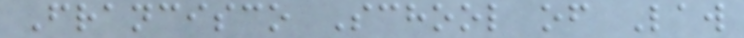Francisco School of Law
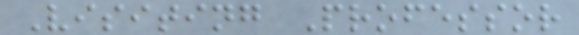Visiting Professor
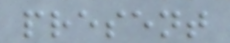present
